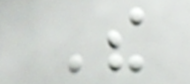The
